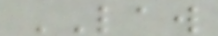LAW
